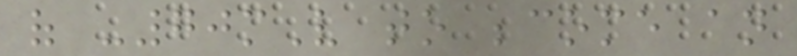of -70mV to become an
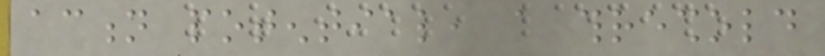action potential, a threshold
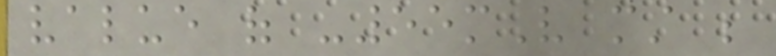value of -55mV must be
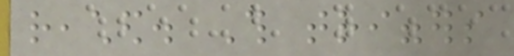reached. This triggers
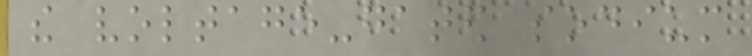the voltage-gated sodium
